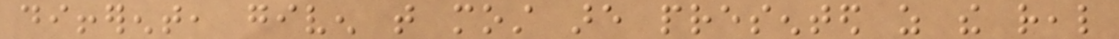different, given that most are presented as the real
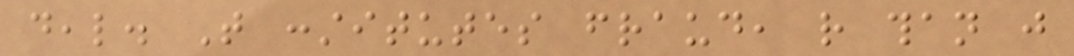deal. That constitutes fraud, rather than just
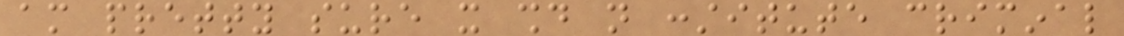am pretty sure it should not constitute criminal
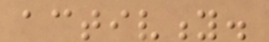activity.
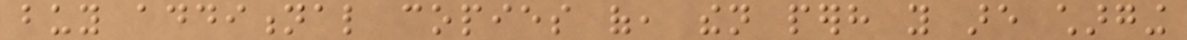buy additional copies of, then perhaps you are charging
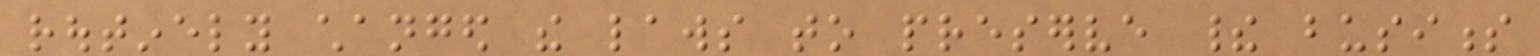routinely changed the laws to preserve their business
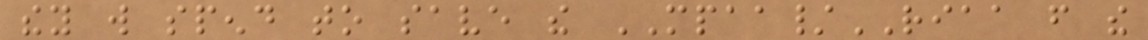they will spend to save the MPAA/RIAA from the
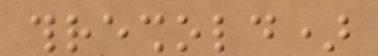threshold)
